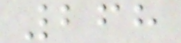268
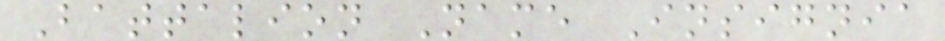Battalion Name Insignia
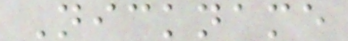Nickname
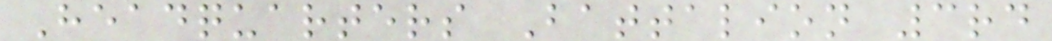Headquarters Battalion 3rd
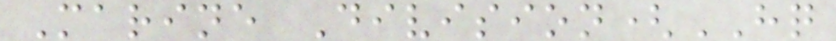Marine Division(HQ
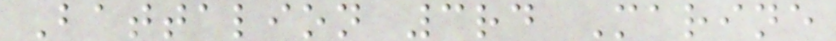Battalion 3rd Marine
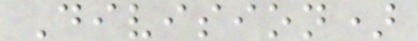Division)
